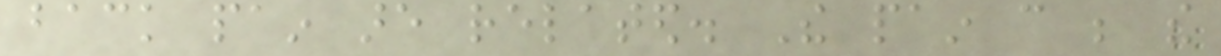back pain are related. The pain can be the
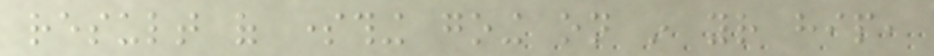result of something going on in your hip,
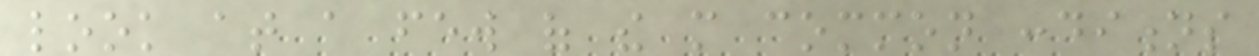look at a few of the more common conditions
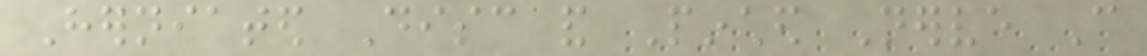Herniated Disc and Pinched Nerve Can
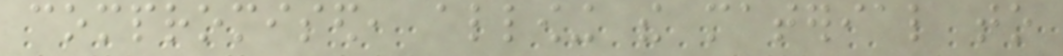compromised, allowing the material to
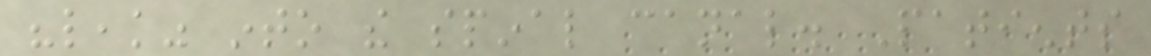"leak" into the spinal canal. Patients
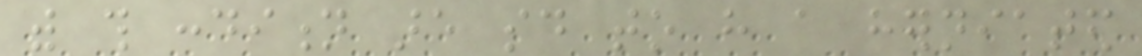with this condition are said to have a herniated
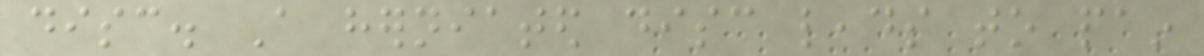disc. A herniated disc leads to pain
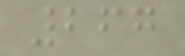267
